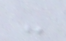-
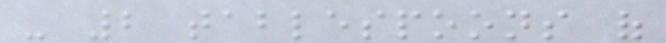- 2 tablespoons of
